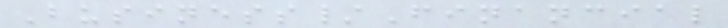Business/Financial
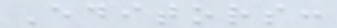Editors:
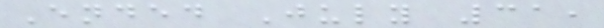Ended July 31,
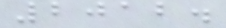2012.
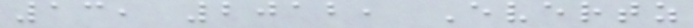13, 2012, Evertz
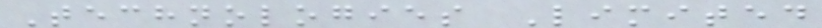Technologies Limited
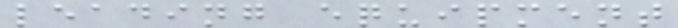leading equipment
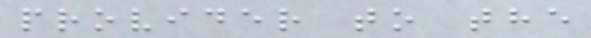provider to the
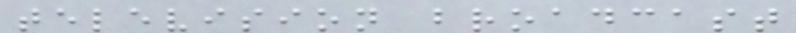television broadcast
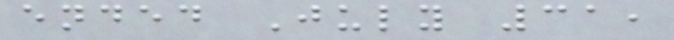ended July 31,
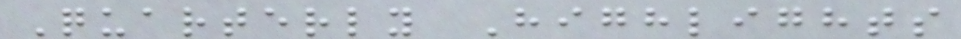Quarterly Highlights
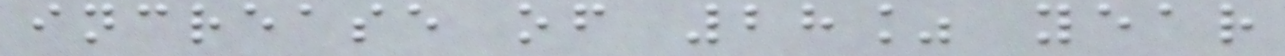increase of 28% year
